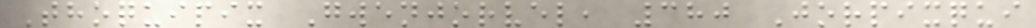Thoquipix Gwenjorvel, 380 Jorpixqui
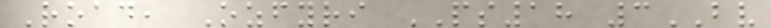Road, Ozfyri PS18 3BV
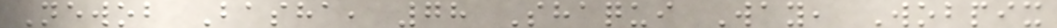Newob Basha, 78 Shaqui Way, Wobpix
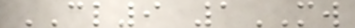CL9 1MW
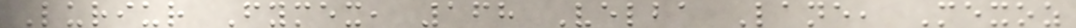Luriur Fymex, 168 Velba Lane, Mexoz
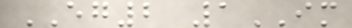EG2 1IM
